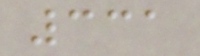331
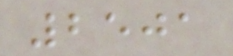2501
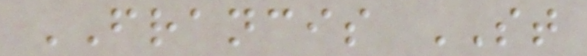FRANCIS ST
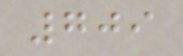709
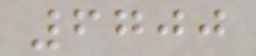6700
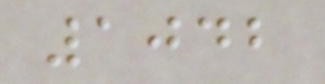1042
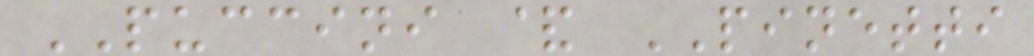PUCCINI & PINETTI
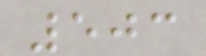503
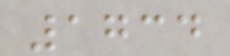1734
